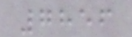7856
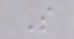S
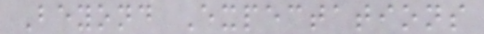Beyond Expectations
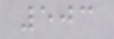503
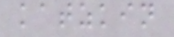katzkin
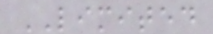LIMITED
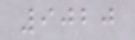9020
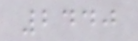2440
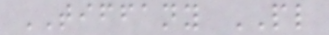TIFFANY PL
